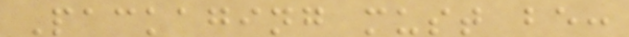Packaging must be:
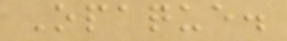Opaque.
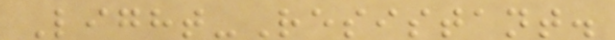Light-Resistant.
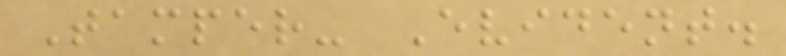Tamper- Evident.
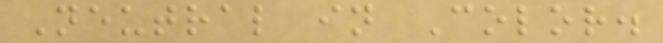Neutral in Color.
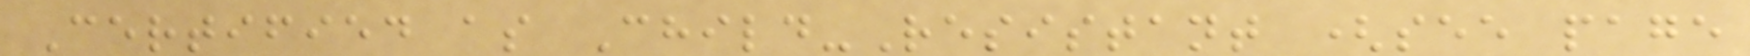Certified as Child-Resistant (see page
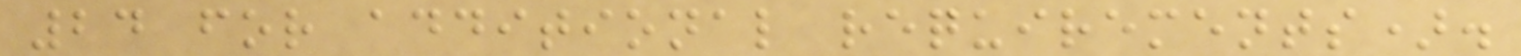24 for additional requirements).
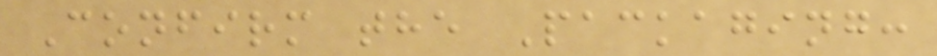Confirm the Packaging:
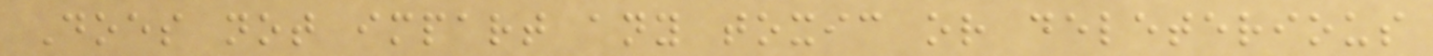Does not impart any toxic or deleterious
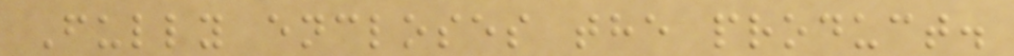Fully encloses the product.
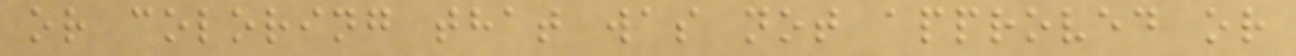or coloring that was not approved or
